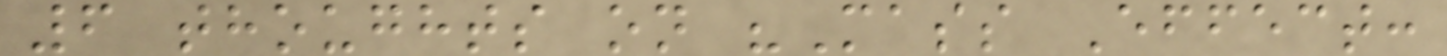6 thoughts on "Mass Effect:
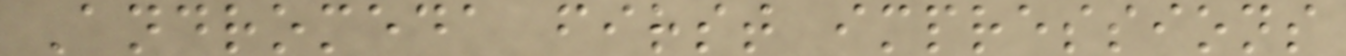Andromeda first impressions
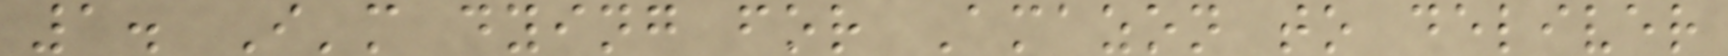1. I'm dying for Amazon to deliver
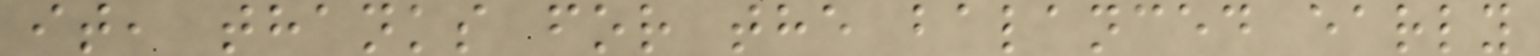it, thanks for the balanced early
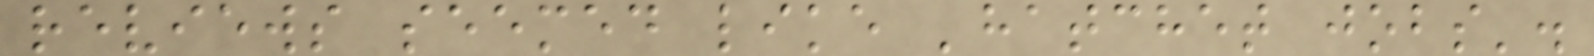reviews seemed like 'hatchet jobs'.
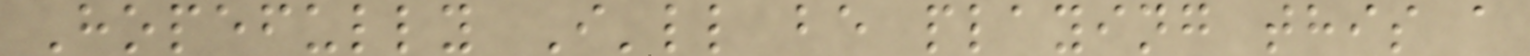Hopefully I'll be playing this a
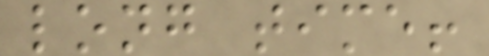long time!
